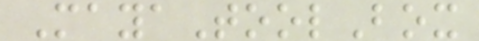MayaToolBox
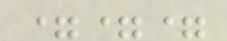===
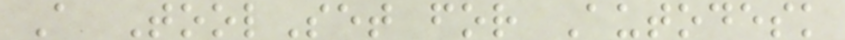A ToolSet for Autodesk
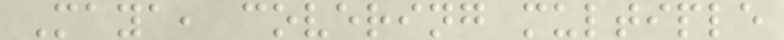Maya, covering multiple
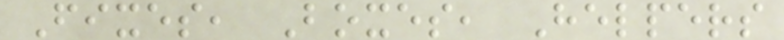Fixes, Boxes, Helpers
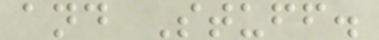and Stuff.
